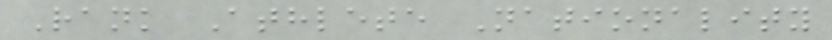Rank Athlete Nationality
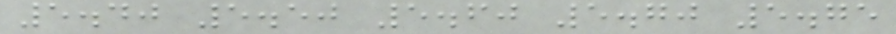5.40 5.50 5.60 5.70 5.75
